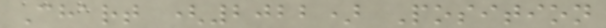Chart (2022) Position
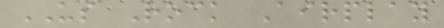US Rock Airplay
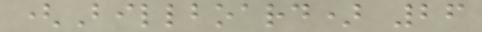(Billboard) 26
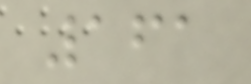161
